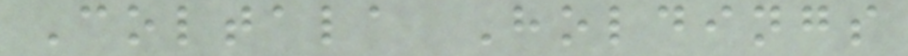Coltala Holdings
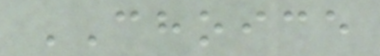CHOICE
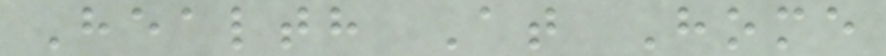Health At Home
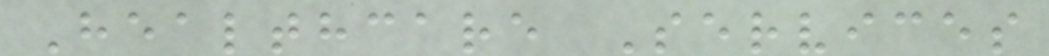Healthcare Services
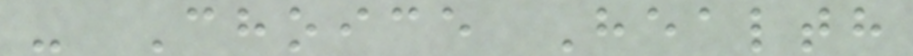- Choice Health
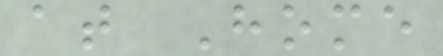at Home
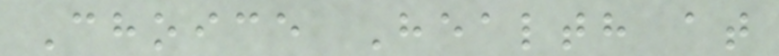Choice Health at
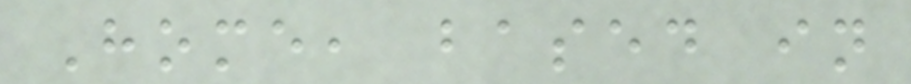Home, based in
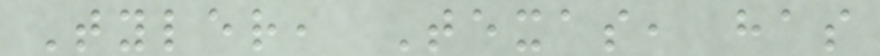Tyler, Texas, has
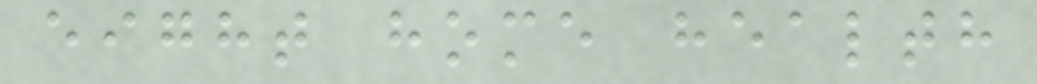eight home health
